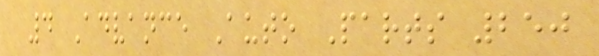4 Advance Auto Parts 250
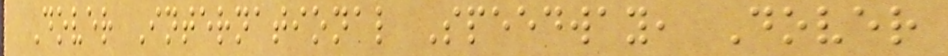Dover International Speedway, Dover
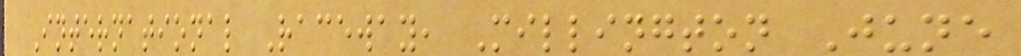International Raceway, Millington June
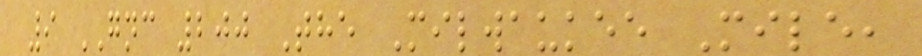9 GNC 200 The Milwaukee Mile,
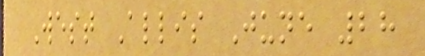West Allis June 28
